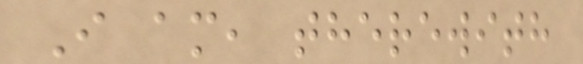I am, therewith
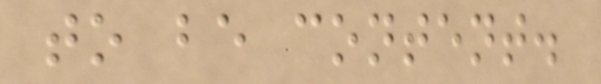to be content.
